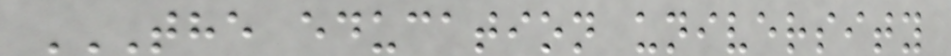THE EDUCATION UNIVERSITY
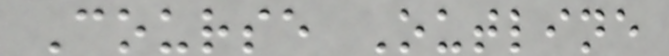Course Outline
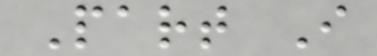Part I
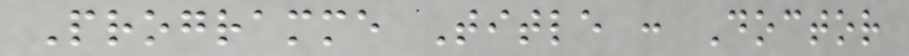Programme Title : Doctor
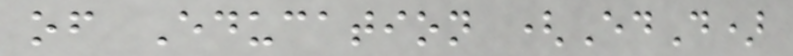of Education (EdD)
